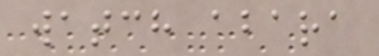watch abara
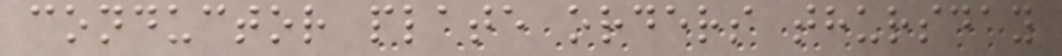conductor plate orders thursday
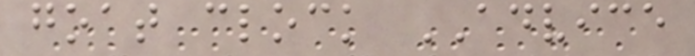goat clock ADVICE
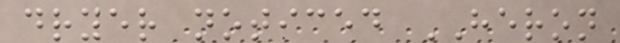dryer noticed HERON
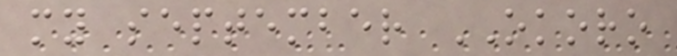my september OKORO
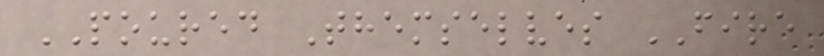POURED Themselves FIRE
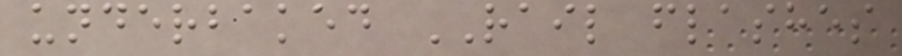underbaked RAIL flashes
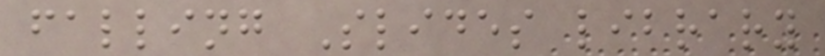falling Slides library
